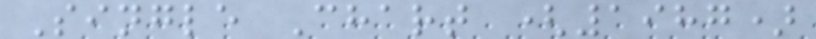Single Chart (1987)
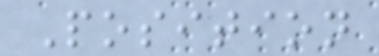Position
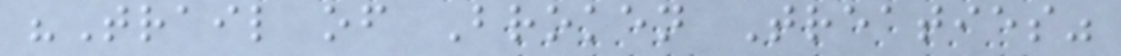"Trail of Broken Treaties"
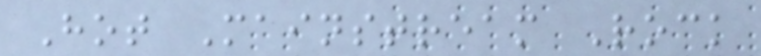Hot Mainstream Rock
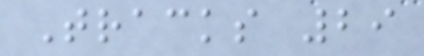Tracks 29
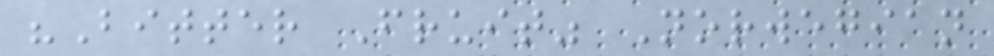"Bitter Fruit" Norwegian
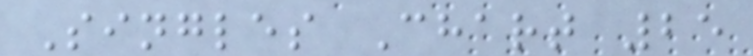Singles Chart 25
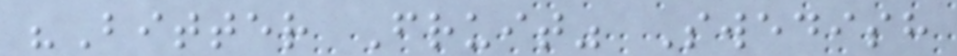"Bitter Fruit" Swedish
